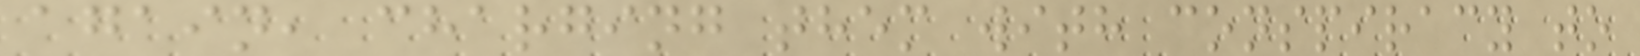again, charging them with conspiracy to
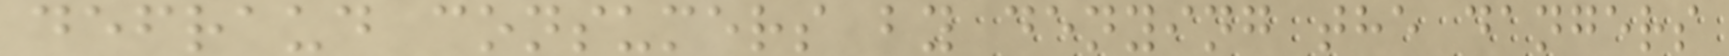defraud consumers by denying the dangers
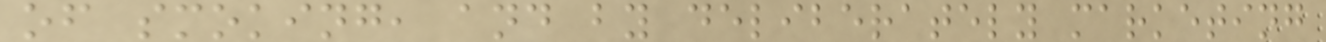of smoking, and by deliberately marketing
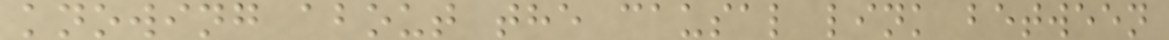knowing about the causal link between
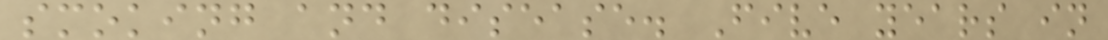smoking and disease. Five years in
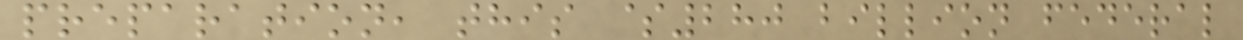preparation, this $280 billion federal
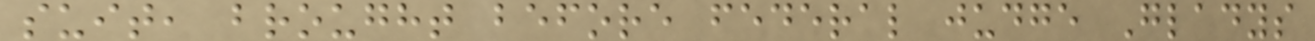suit, brought before federal judge Gladys
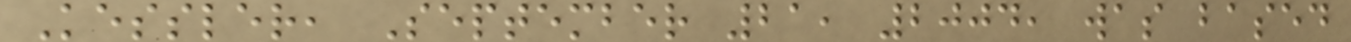Kessler, September 21, 2004, was based
